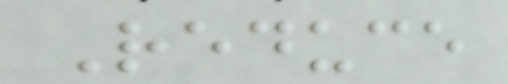Reduce
